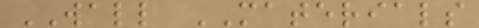WALL MATERIALS
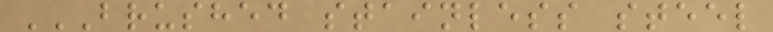BRUSHED STAINLESS STEEL
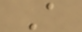A
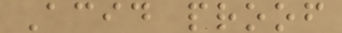Acid proof
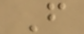F
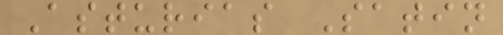Asturias Satin
